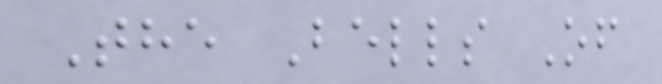The Bells Of
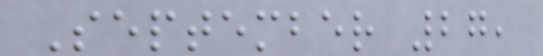September 27,
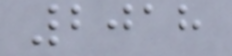2018
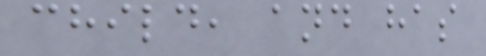child, and has
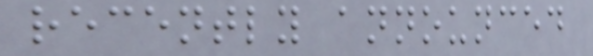recently announced
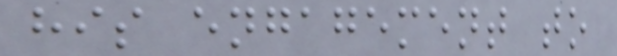his engagement to
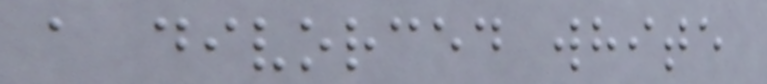a divorced white
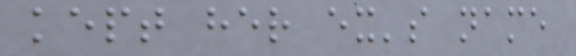kept her ex's name
